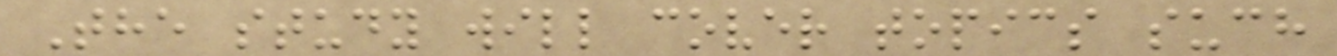The study will cover topics such
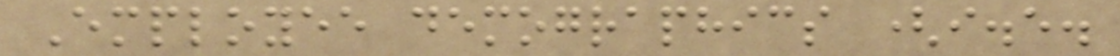Employee demographics (i.e.
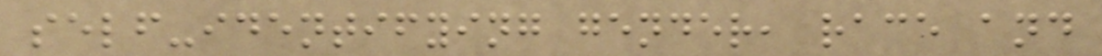self-identifying gender, race and
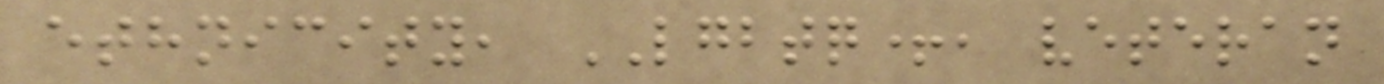ethnicity, LGBTQ+, veteran
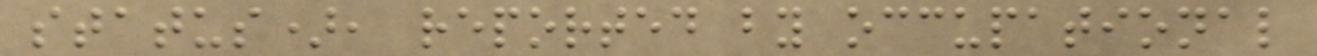status), reported by occupational
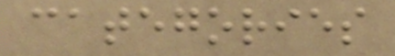categories
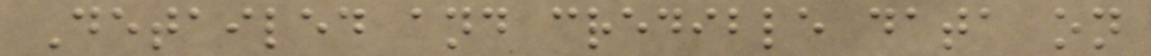Detailed and credible data on
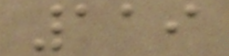119
